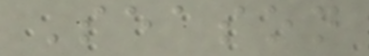Season
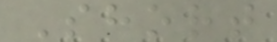Short
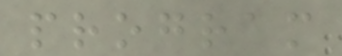program
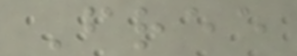Free
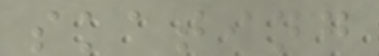skating
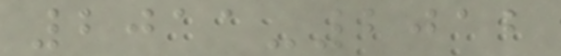2011-2012
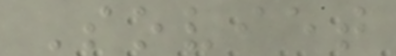Soviet
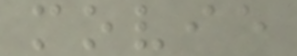movie
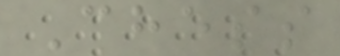Chess
